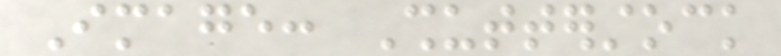Image: Shutterstock
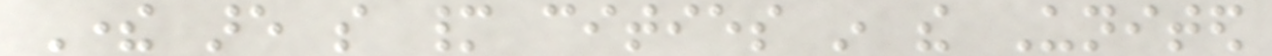There are so many cities in the United
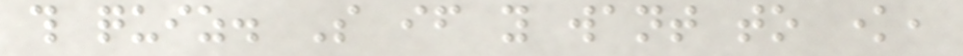this quiz. So if you want to know,
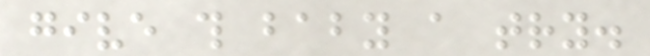give this baby a try.
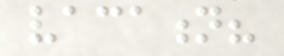vacation?
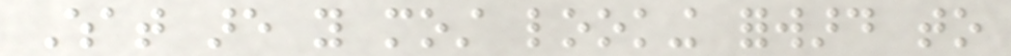What are you most looking forward to
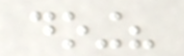doing?
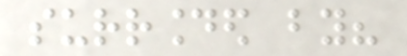surrounded by?
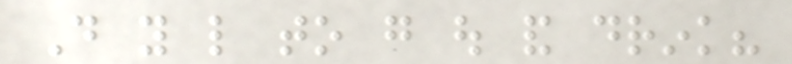Do you like to go out and drink?
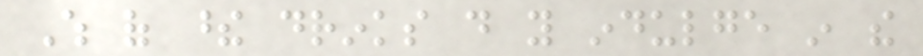Which of these drinks do you indulge in the
